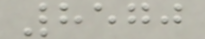8570
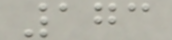173
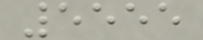5555
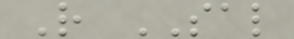R SAL
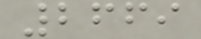2669
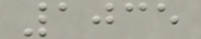1035
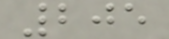205
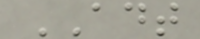ADT
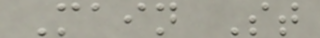Main St
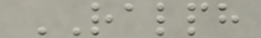RALPH
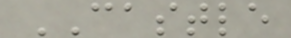CASTLE
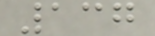137
